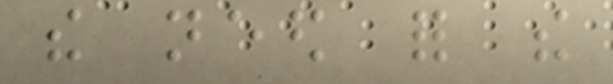the need for the
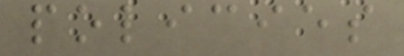policies
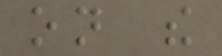on the
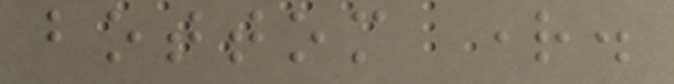bottom right.
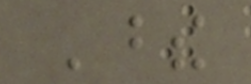These
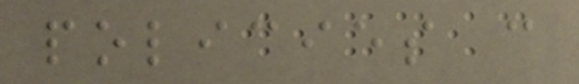policies can
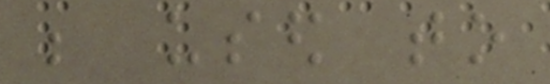be used to
